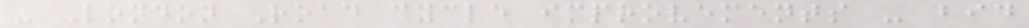- London Road cycle improvements - bid
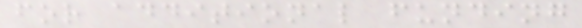for additional funding
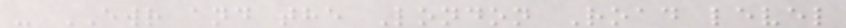- EWR and the London Road level
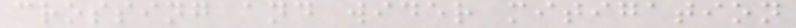crossing and wider mitigation
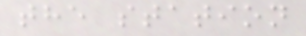the station
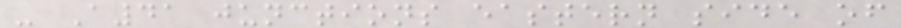- A41 junctions eastern side of
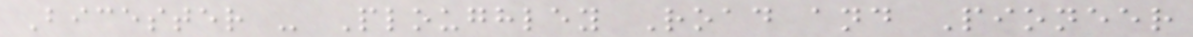Bicester - Ploughley Road and Pioneer
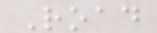Road
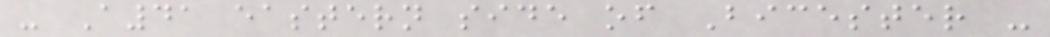- A41 eastern side of Bicester -
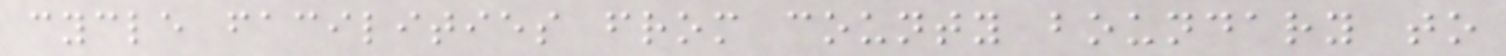cycle facilities from county boundary to
